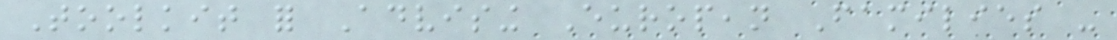Toolkit for Advising European Families -
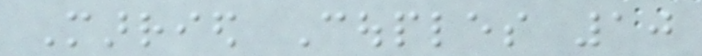Married Couples 10
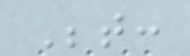Between:
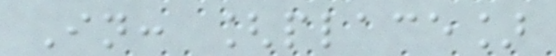In: [place]
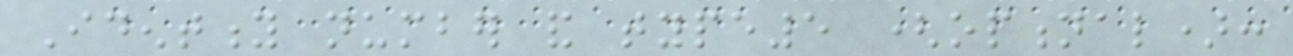Identity number and type5 (optional):
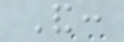And:
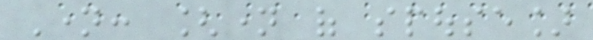Name: [name of spouse]
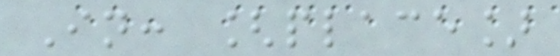In: [place]
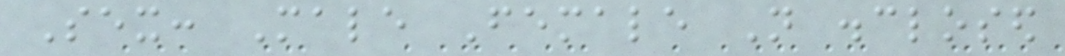Sex: Male Female Not disclosed
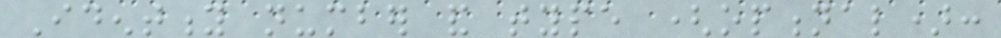Identity number and type (optional):
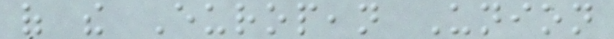of the European Union
